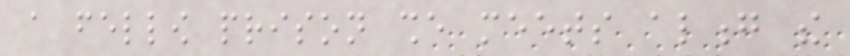a fellow prison she meets along the
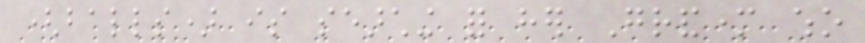(balls) is searching for her Grandmother who
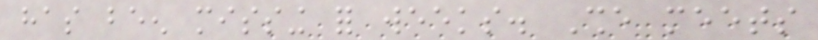has been missing for weeks. She meets
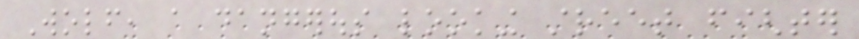Wolf, a dangerous looking street fighter
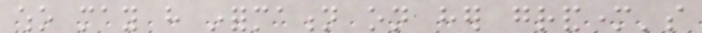who may have information on her grandmother's
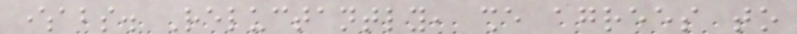whereabouts. Reluctantly, she agrees to
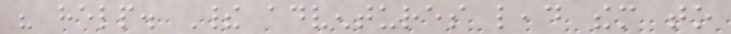his help. Their adventures lead them to
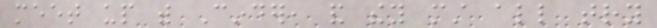meet up with Cinder, and they must all try
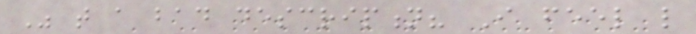Was that a bad description? I feel like
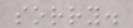sorry.
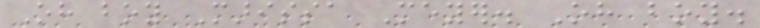Oh boy Marissa Meyer. Oh boy.
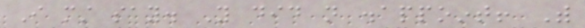I must say. You did not disappoint! With
